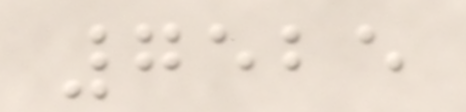7525
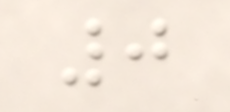0
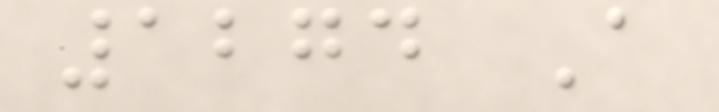1274 A
